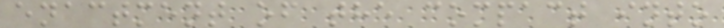enactment of the compact into
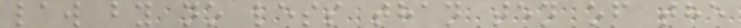law by no less than ten of the
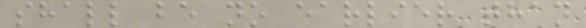shall be no earlier than
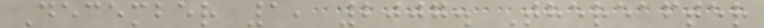December 1, 2007. Thereafter
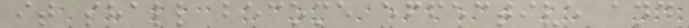it shall become effective and
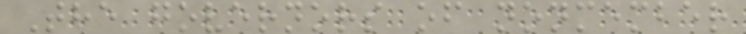The governors of nonmember
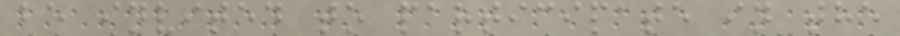be invited to participate in the
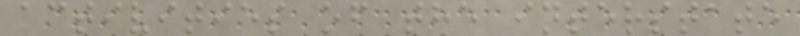activities of the interstate
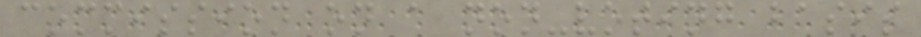commission on a non-voting basis
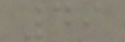49
